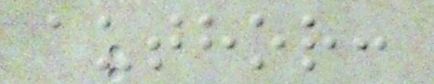author:
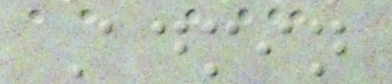Admin
